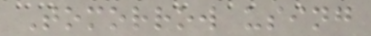Tomorrow using
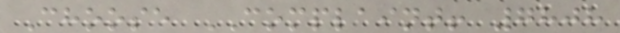Choose COMPLAINT! 7808
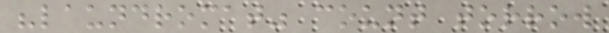"laundromat" count torrow
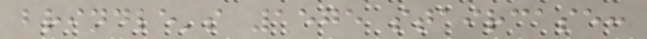brindle's 1575 staircase:
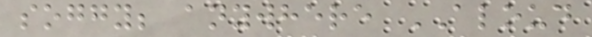soggy; anywhere ALOUD
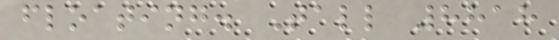floating. Tall 8818
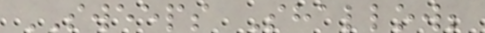SWEEPS Shallow;
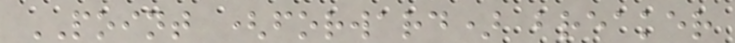POINT (forward) breaker
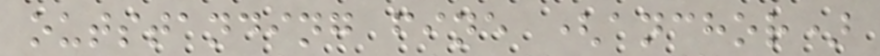outstanding fine (anchor)
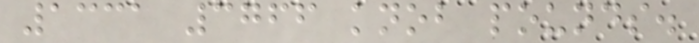1331 3766 knob pounds.
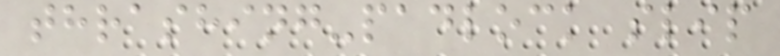thrashing-padlock slip
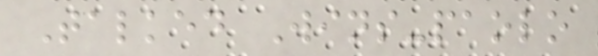Talked Wins-paolo
